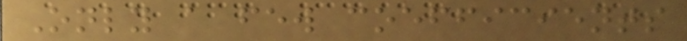Only a few coefficients
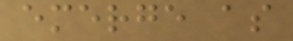emerge as
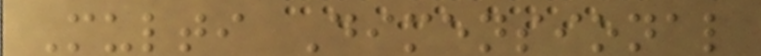Multi Dimensional
